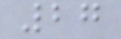27
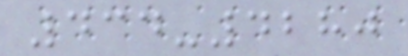434-4280
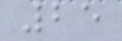25
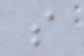s
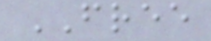FREE
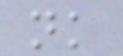nk
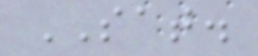SAT.
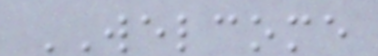WELCOME
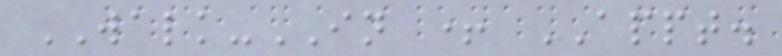WALK-IN + APPT.
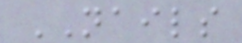NAILS
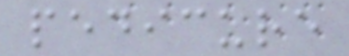pedicure
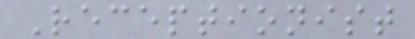Receptionist
